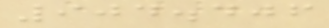904.406
